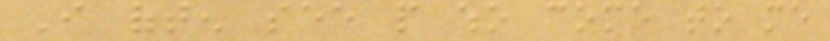I often see people who come to me
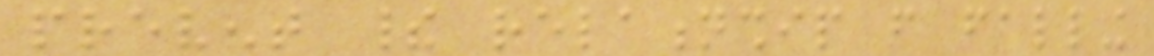prevent their relationship from falling
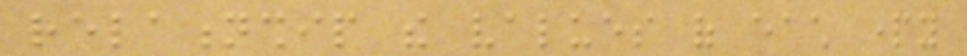relationship the values of each party
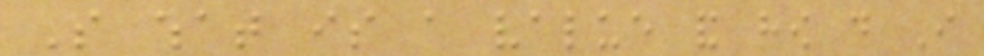So what is a value and how do I
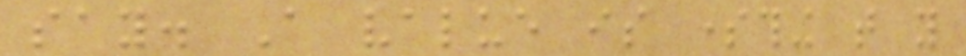say. A value is something that you
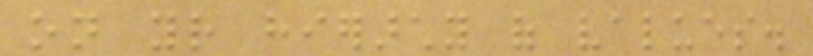on your hierarchy of values.
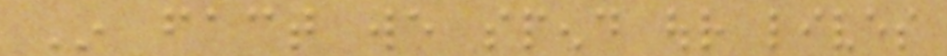In fact we spend our lives
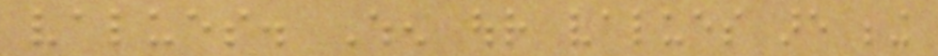values. When our values are being
